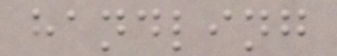handling
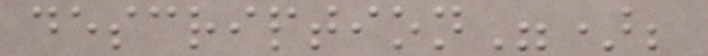description");
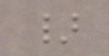}
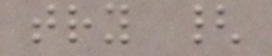try {
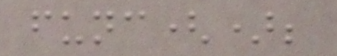func();
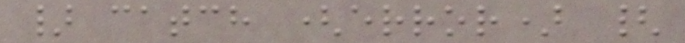} catch (error) {
